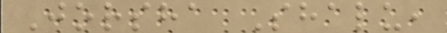Jorsha Shalu,
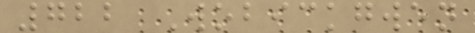722 Wobickgwen
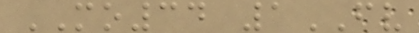MO34 1FV
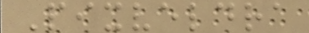Pixveldra
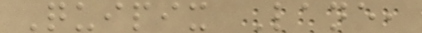Quipix Lane,
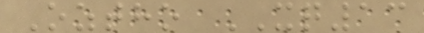Oztho XQ13
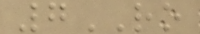7RO
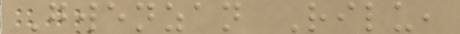Gwenzan Rilu,
